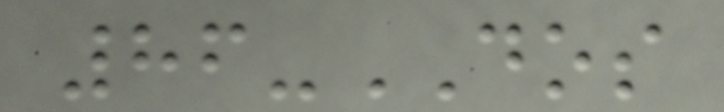86-DOS
